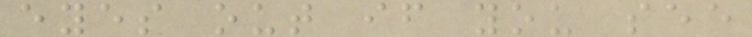eyes out if you see
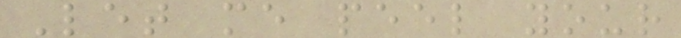Let me peel your
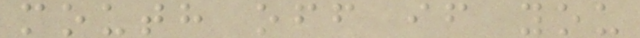mouth off if you
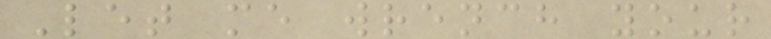Let me wrench your
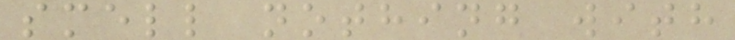smell nothing with
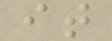it
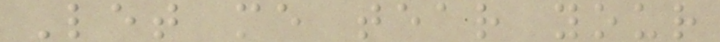Let me tear your
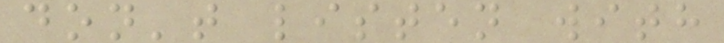don't listen with
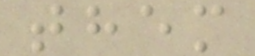them
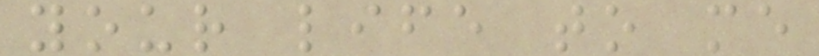your life to me
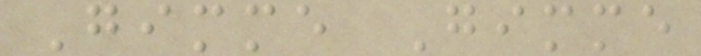Gimme Gimme
